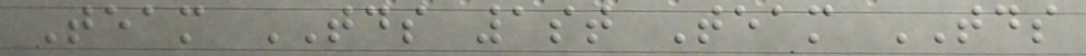Team TDS 1st Team TDS
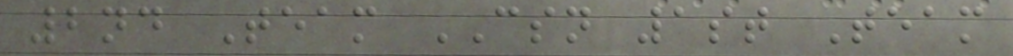2nd Team CSN 1st Team
